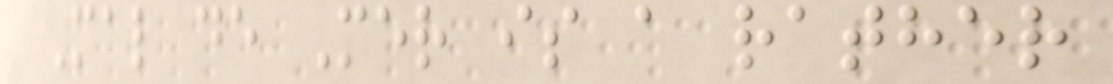Mal de Mer is a rather
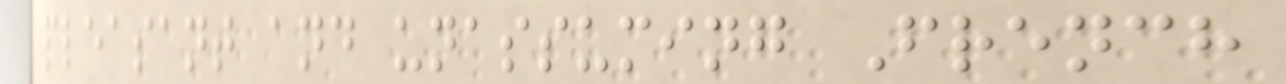pleasant and unassuming French
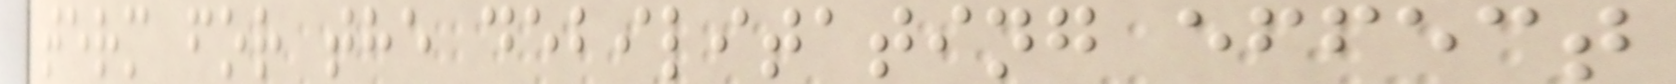term for the debilitating effect
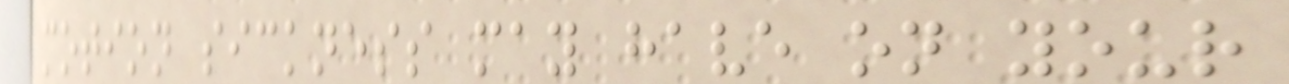motion sickness may have on your
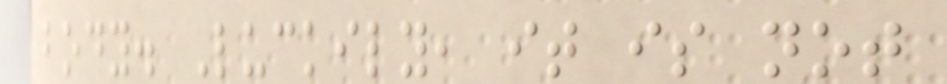body. Luckily, it is not
